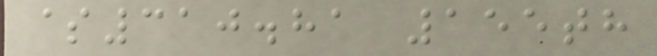$310.81 155th
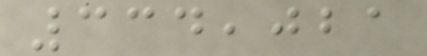334,021
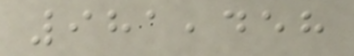981,458
